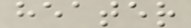heater
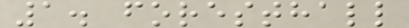1. foresthall
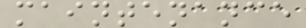maintenance
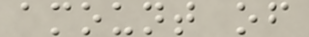amount of
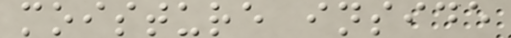moisture inside
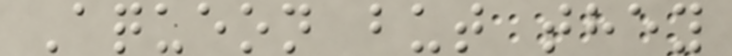Aqueon but they
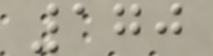170
